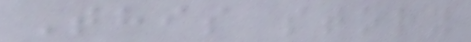This story
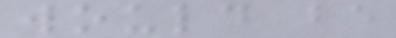would be
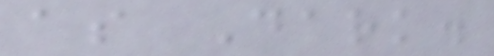as Dark.
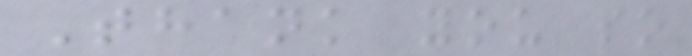Thank you so
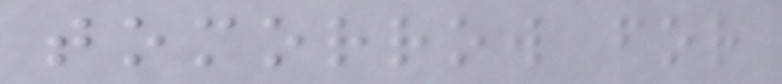tomorrow for
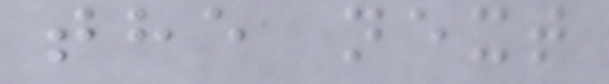the next
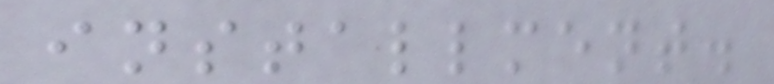installment.
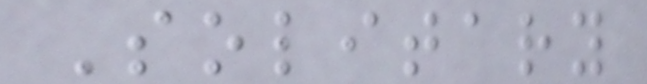Solitary
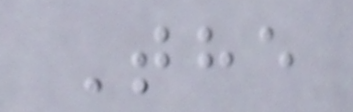The
